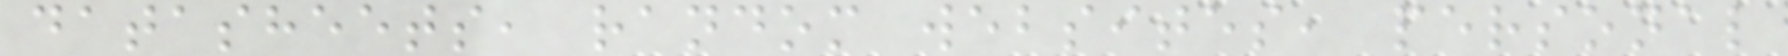datasheets, random websites, personal
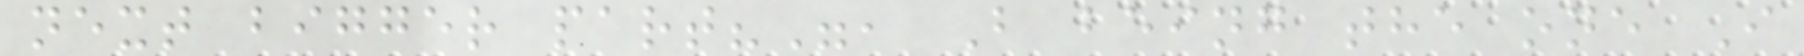next bigger part?", B being the one I
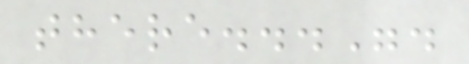there...".
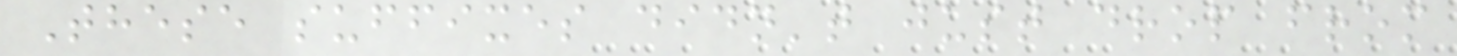These suffixes didn't just drop from
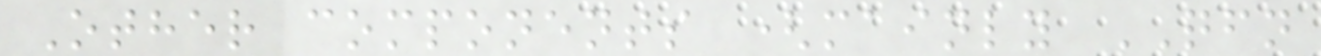Other components (mainly QFN
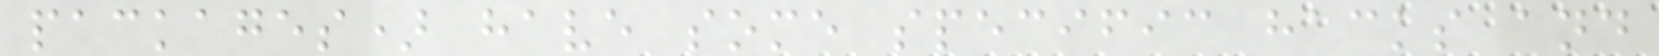packages) have some specific hacks and
